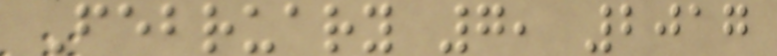February 7, 2017
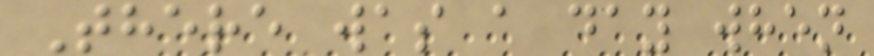There was a day when
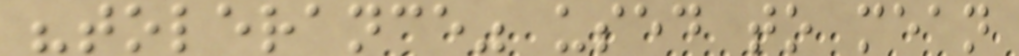"tolerance" used to mean
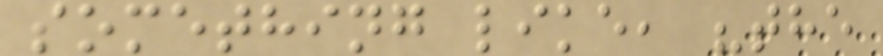something like, "the
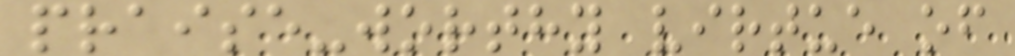praise-worthy virtue of
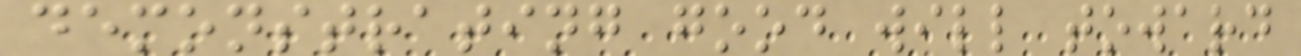demonstrating good will toward
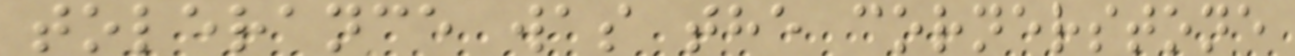tolerance was the cornerstone
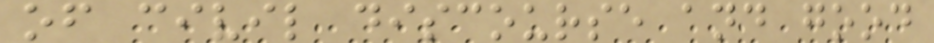of civil discourse and good
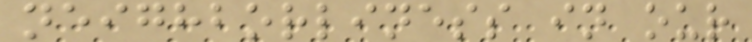neighborliness in our
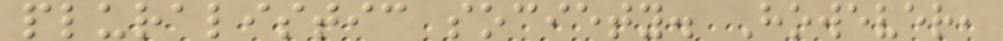pluralistic society. However,
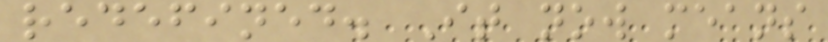redefined. It now means
